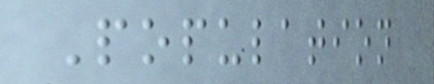Population
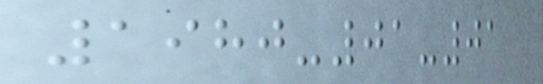1980-01-01
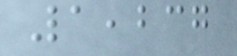1,237
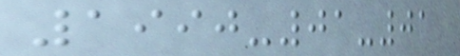1990-01-01
